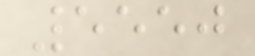5550
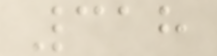318
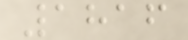1816
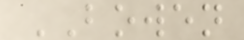BOWEN
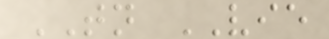TN VIE
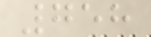758
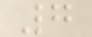7
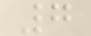7
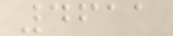4611
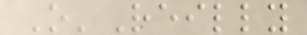O'Reilly
